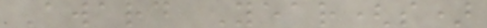Award Year(s)
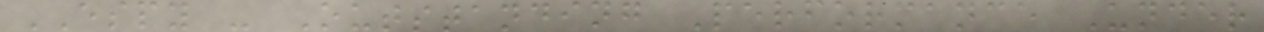ESPY - Outstanding Performance Under
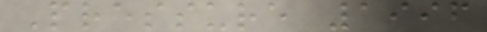Pressure 1996
